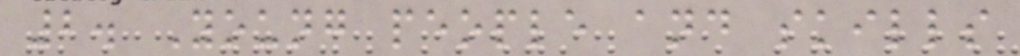2. Young people and skills
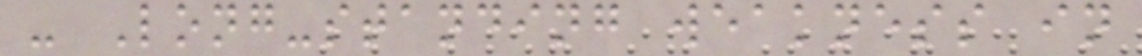- Long-standing weakness in
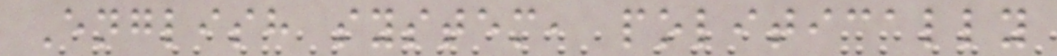English system, politically
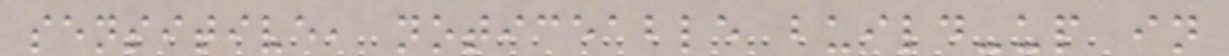sensitive, noticeable build-up in
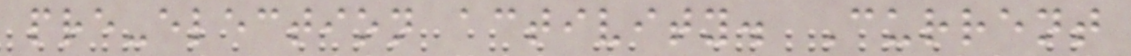pre-election activity. Current
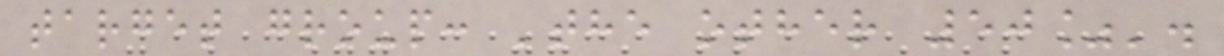target group: 'the other 50%'.
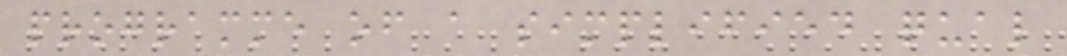programme of a simplified qual
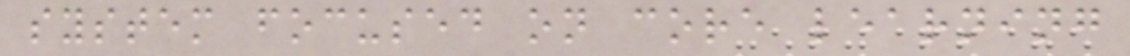system focused on core learning
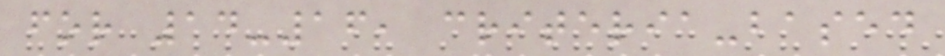for 14-16, criteria-based
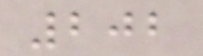202
